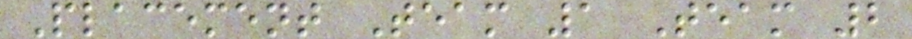Placement Team 1 Team 2
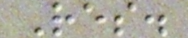Res.
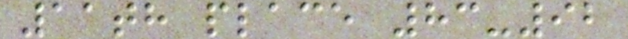11th place 83-92
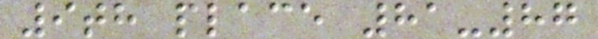9th place 81-87
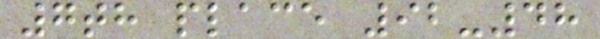7th place 92-48
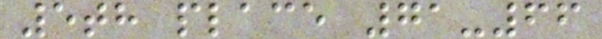5th place 71-66
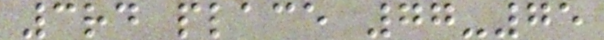3rd place 77-75
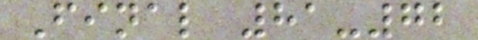Final 81-72
